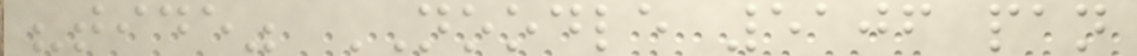"tide" NOODLE 5106 pan
